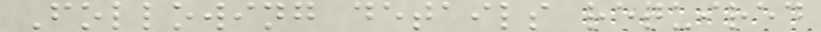Following details required
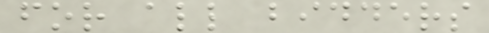for all bidders
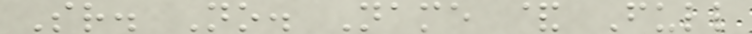Sr. No. Name & Full
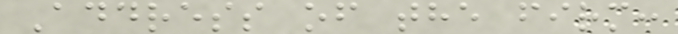Address of the firm:
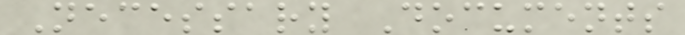Necessary Documents
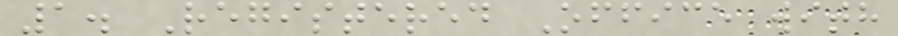1. Registered Office with
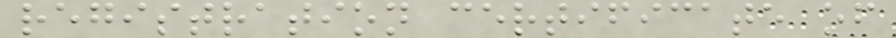registration certificate of
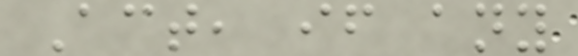Act, if any
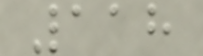118
